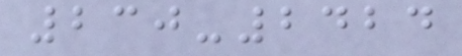230-2424
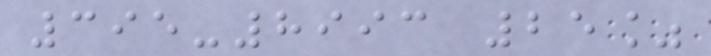395-8993 25%
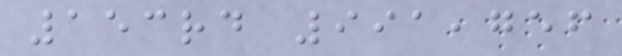153rd 991,756
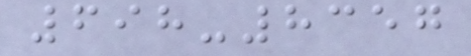698-8357
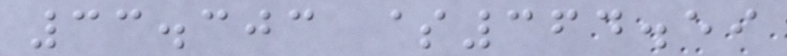33.303 $364.59
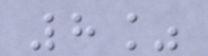8%
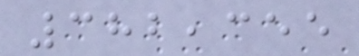382,355
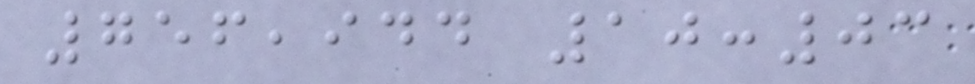756,944 10:03
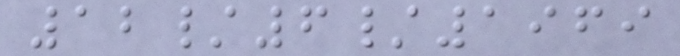12/6/1969
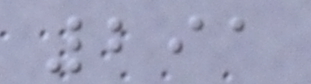291
